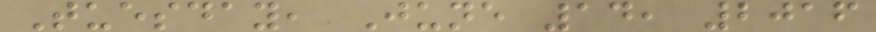Tuesday, June 14, 2016
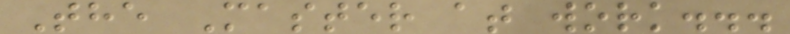The Master at work...
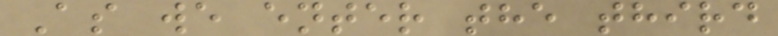As we enter the third
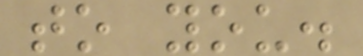to you.
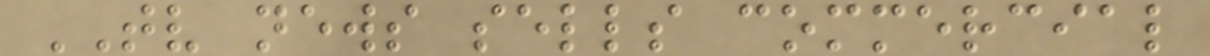TV news sells commercial
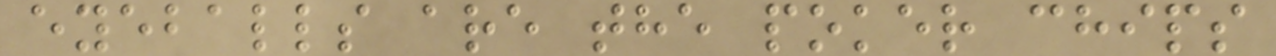eyeballs are the poker chips
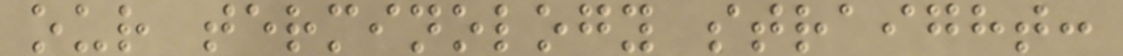our terminology straight:
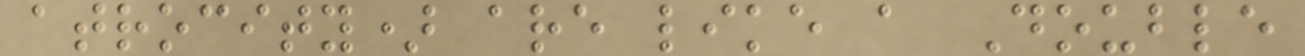atrocity) are like a Double
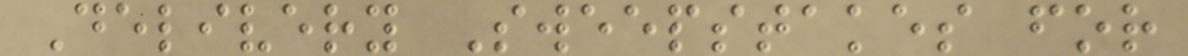Delivery Sweepstakes for
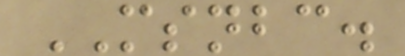MSNBC.
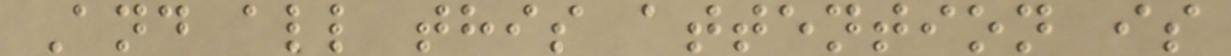And all this attention is
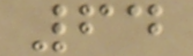64
